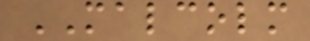MALCOLM
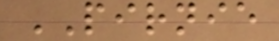PIRNIE
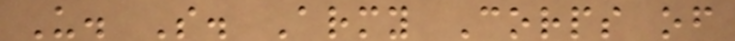U. S. Army Corps of
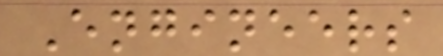Engineers
